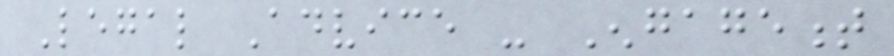Legal Advice - Engagement
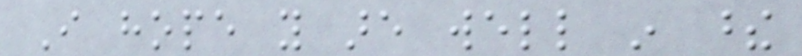I hope you are well in these
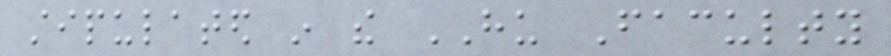stipulated in the HU Faculty
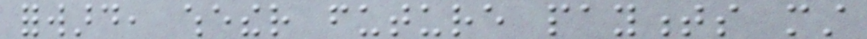forward, whether future payments must
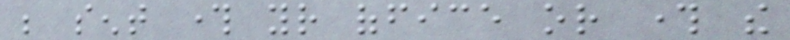be sent through your office or through the
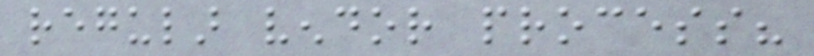regular vendor process?
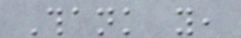Thank you,
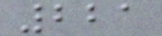221
